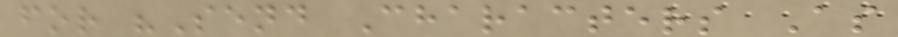for "Send Characters As
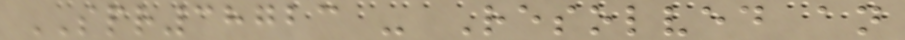SPR38723 - Resolved an
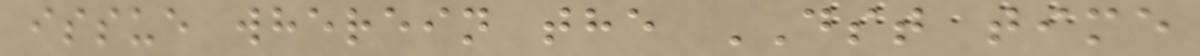issue wherein the DST time
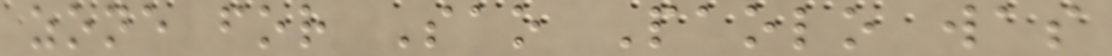zone for Sao Paolo was
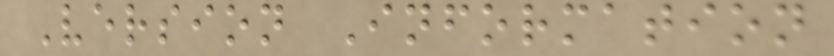Version Information
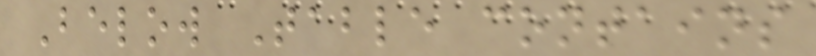Below Table contains
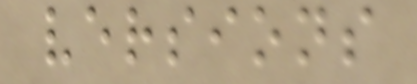versions
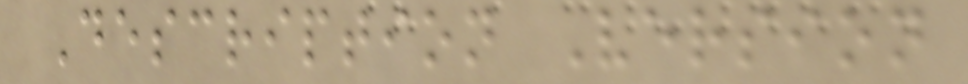Description Version
